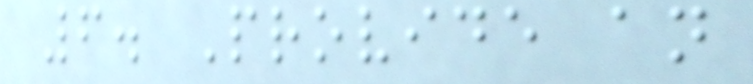6. Provide an
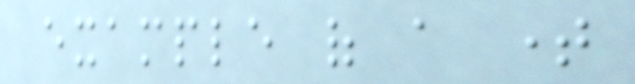example of a time
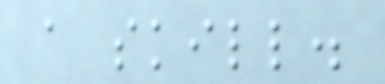a skill.
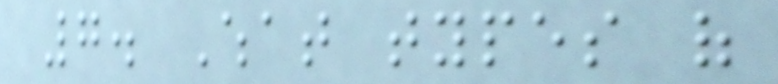7. What types of
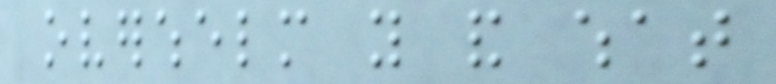overwhelm you and what
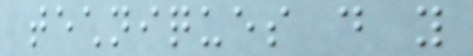techniques do you
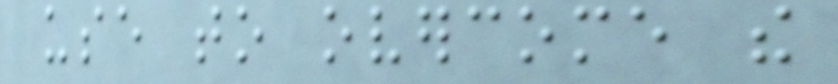use to overcome the
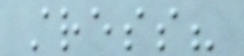stress?
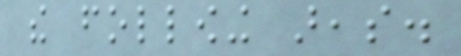the following areas.
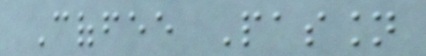Coffee Passion
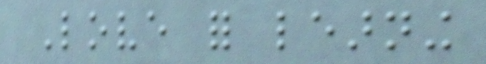Love for learning
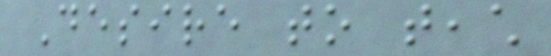Desire to teach
